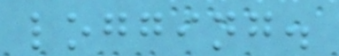logging.
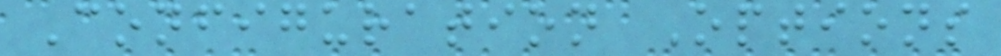Configuration Options
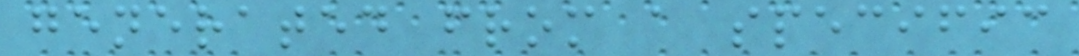generated from a specific
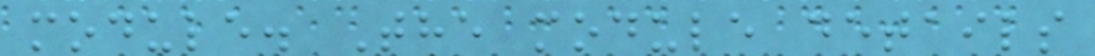module. The module details
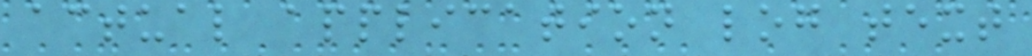actual application log text
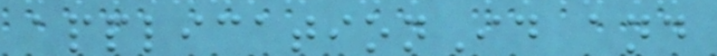applicationId and
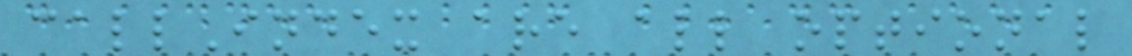callIndex are all optional
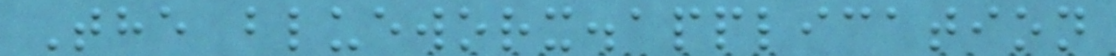The blueworx.application
